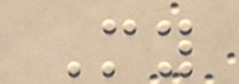My
